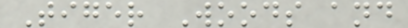Tiger Woods and
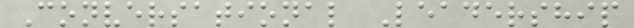Conversational Leadership
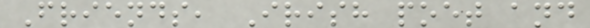Friends, Irish poet and
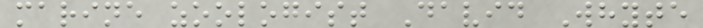marine zoologist David Whyte
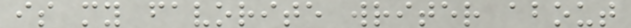is my favorite writer about
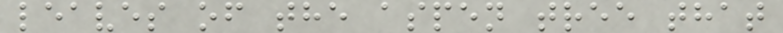leaves of the aspen tree that
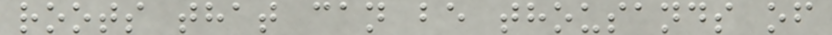roots that can be thousands of
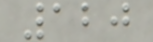120
